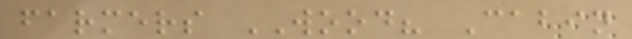farmers WOOD? Cabin
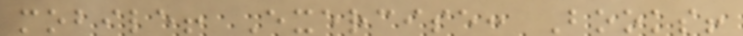mobile! Exercise: Books!
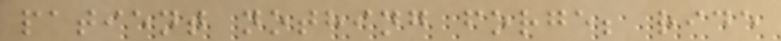patient nothing forge; ride
